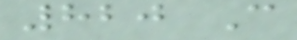820 C
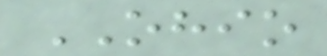OHIO
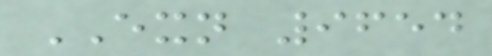EXN 9654
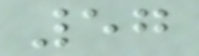57
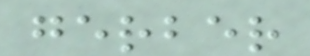gerber
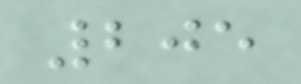205
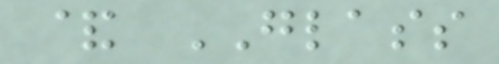& GLASS
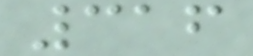316
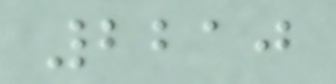2210
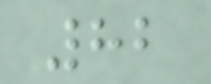82
